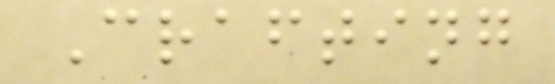Crafting
